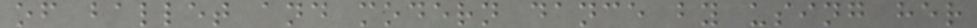of ballet and modern dance by using her
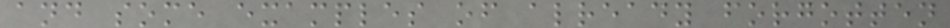and some examples of already forgotten
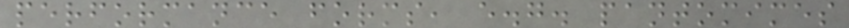performance forms, e.g. pantomimes
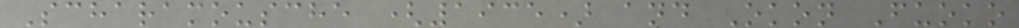Scharamousche (1935) and Okon Fuoko
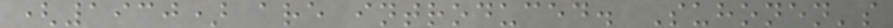(1930) are introduced. Suhonen's
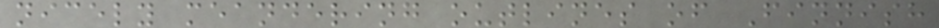nicely meandering outlines of Finnish
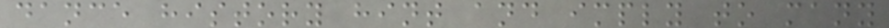dance history hint and imply to many
